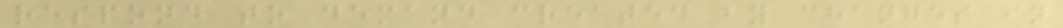respond to demand created by changes in
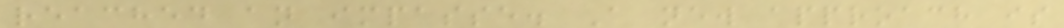reached an impasse. A new approach is
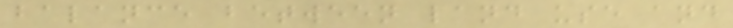balance between land use and
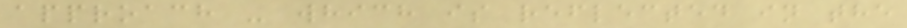approach - which is reflected in the
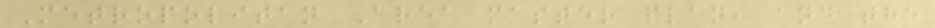Metropolitan Area master plan, and the
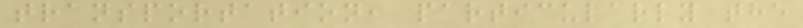transportation, particularly the
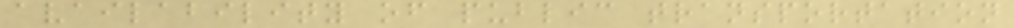availability of public transportation
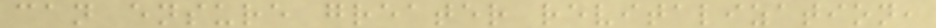can ensure greater revitalization,
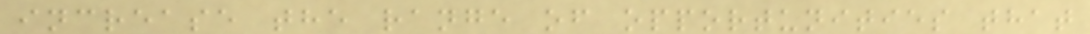increase the range of opportunities that
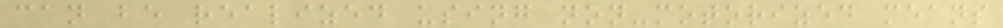can be realized using non-motorized means
